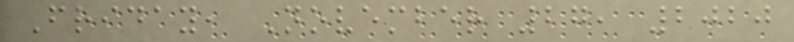Friday, November 27, 2020
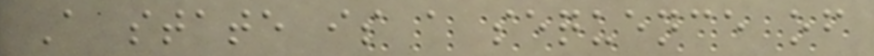A state is a sequence of
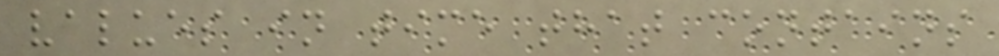values in time that contains
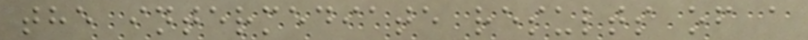the intermediate results of a
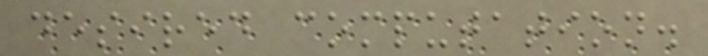desired computation.
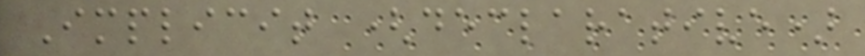Implicit (declarative)
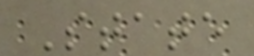State
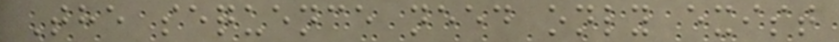The sequence need only exist
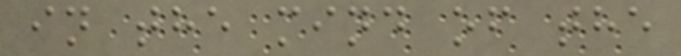in the mind of the
